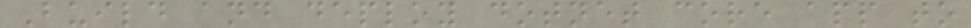Build and deploy dotnet core app to
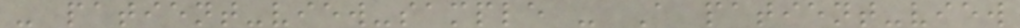- patient-view-sample - A patient-view
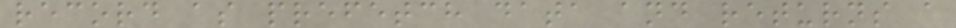record as prefetch data and returns a
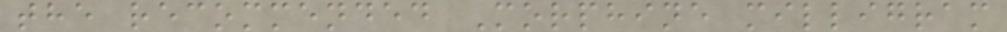the recommended Morphine milligram
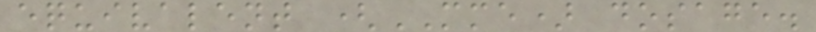equivalent (MME) dosage.
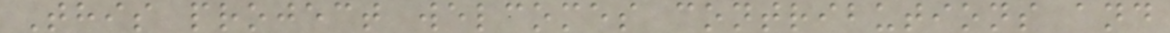This project welcomes contributions and
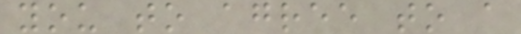you to agree to a
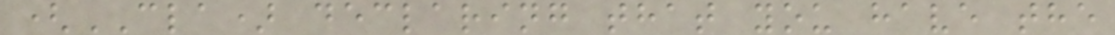(CLA) declaring that you have the
